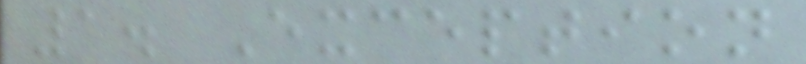1. Exception
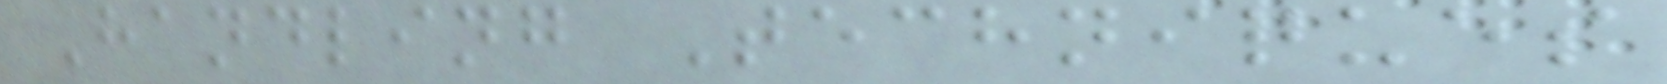Handling Techniques
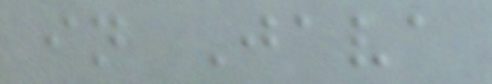in Java
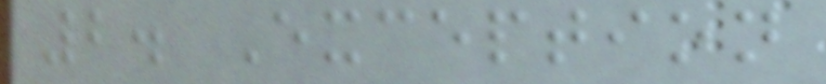2. Exception
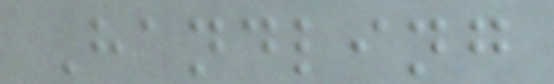Handling
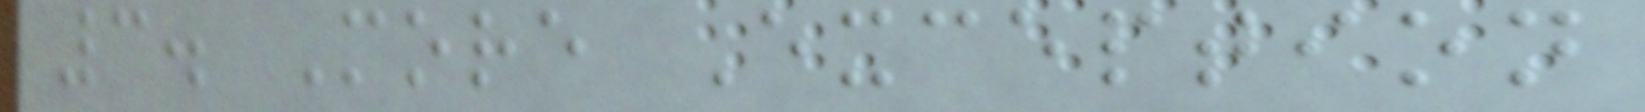3. More Exception
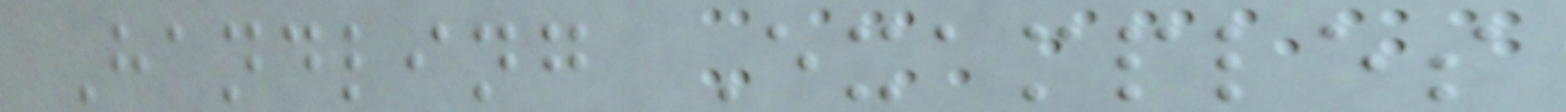Handling Examples
